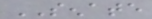SENATE
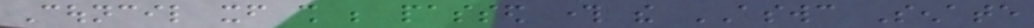Council itself shall be passed through the ASWC Senate
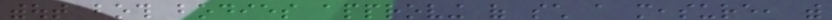without both bodies approving of such a measure, with
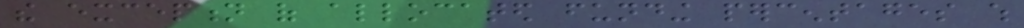the exception of allocated funding percentages which
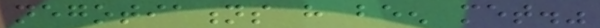negotiations have been met."
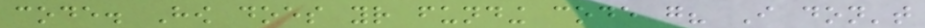code. How does your funding code go? I don't
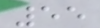55
